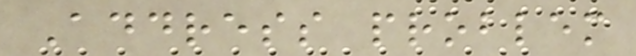Address problem
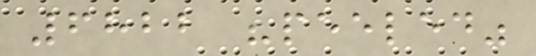6822 "peeled"
